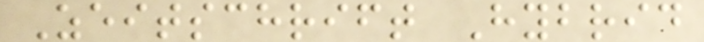Zeitschrift Hybrid
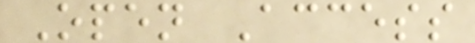Open Access
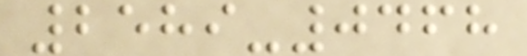2589-0468
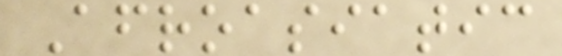Afroasiatic
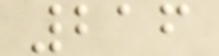216
